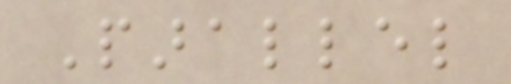Parallel
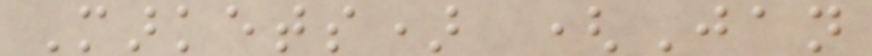Markets) (Jan
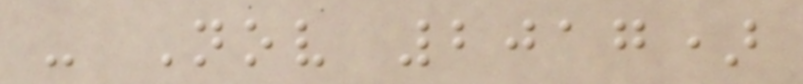- Nov 2017)
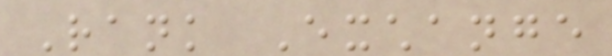Rank Exchange
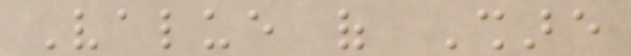Value of Share
